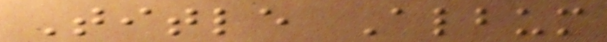Title Album
